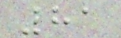81
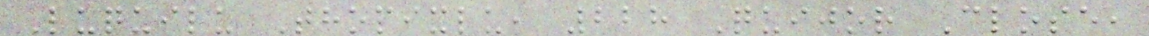Luquilu Thopixlu, 228 Quijor Close,
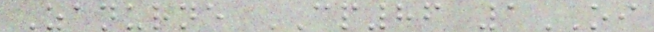Zanurne CP86 1OI
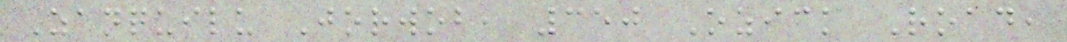Zanquilu Jorwob, 350 Ozick Road,
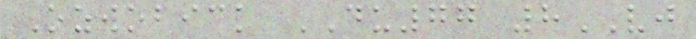Ozwobick DU77 8VJ
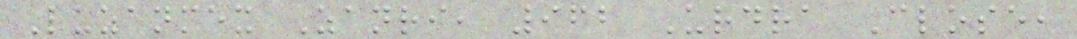Luzanmex Zanri, 962 Urdra Close,
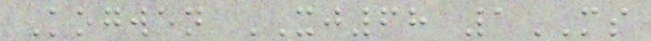Kogwen XJ68 1MS
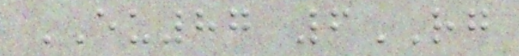EU87 6RG
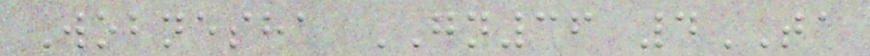Wobnesha GN36 4TA
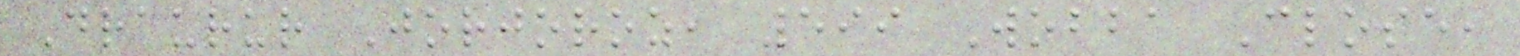Draurur Jorjoroz, 599 Wobba Close,
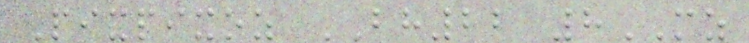Pixpixoz BH22 8MZ
